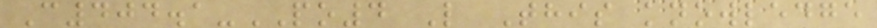C404.1-PO4 L This knowledge
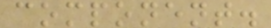component.
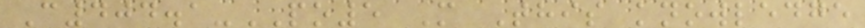C404.1-PO5 M This knowledge
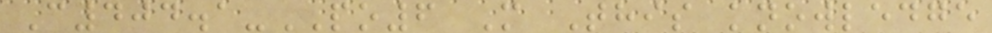C404.1-PO6 M This knowledge
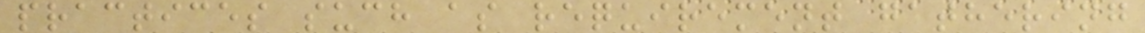practices such as requirement gathering
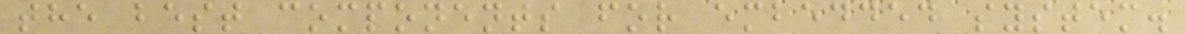the best components for embedded system.
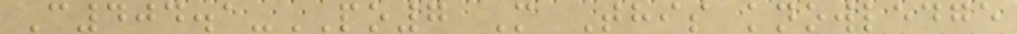C404.1-PO7 M This knowledge
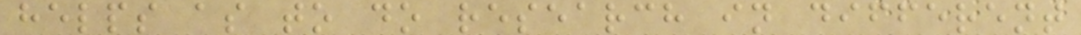helps as to do research in different
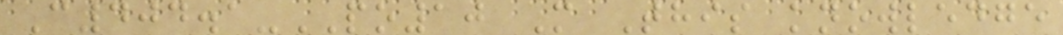C404.1-PO10 M This knowledge
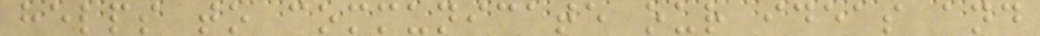helps to communicate our ideas and
